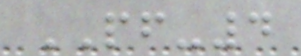PF-4
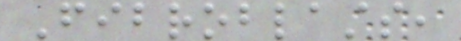Fibroblasts,
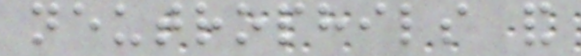neutrophils and
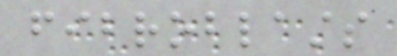fibroblasts
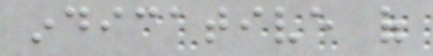indicative of
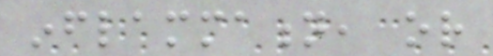inflammation, or
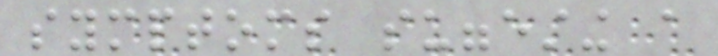symptoms suggesting a
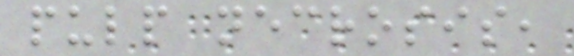pulp necrosis,
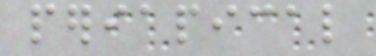periapical
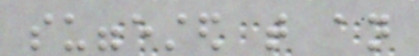suggested that an
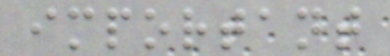important
